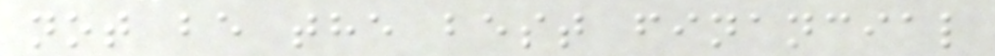not be the best financial
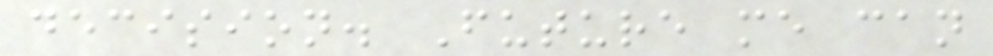decision. Future me can
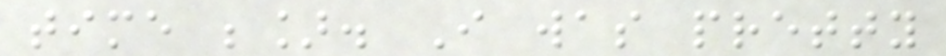time ;]. I was pretty
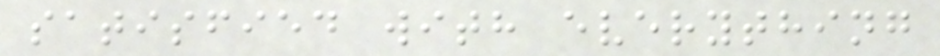satisfied with everything
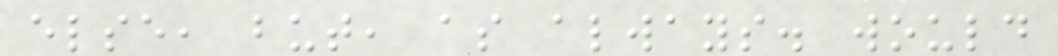else, but, as always. would
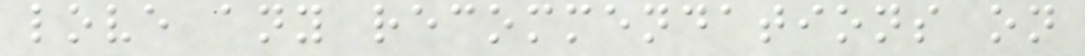love any recommendations on
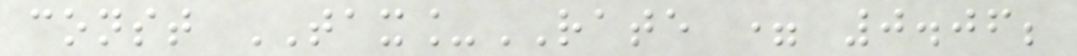const TAX_RATE = 0.06;
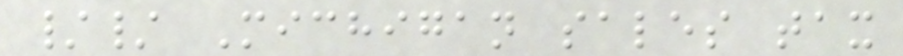// Michigan sales tax
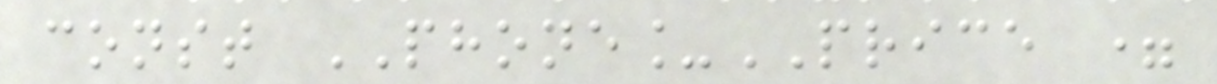const PHONE_PRICE =
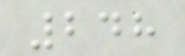248
